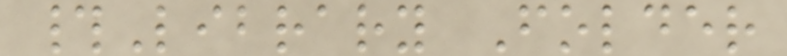#Library Folder
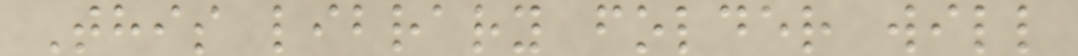This library folder will
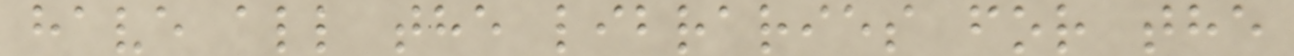have all the libraries for the
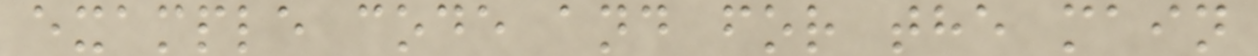example code and for the main
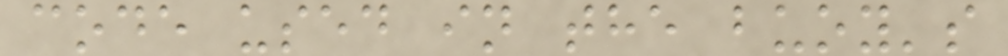code used in the buoy's
